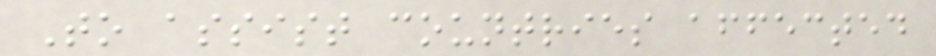To assist countries affected
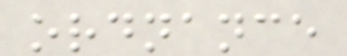ordnance
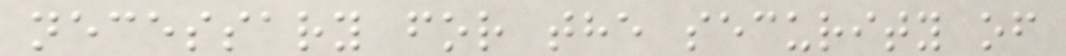necessary for the security of
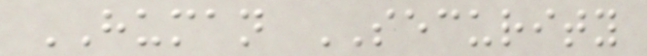HUMAN SECURITY
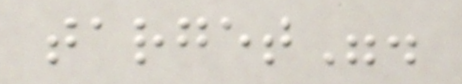target".
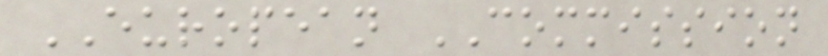EUROPEAN COMMISSION
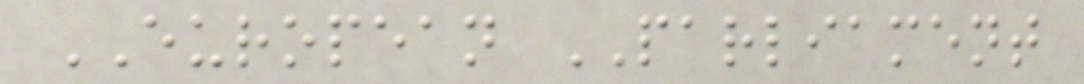EUROPEAN PARLIAMENT
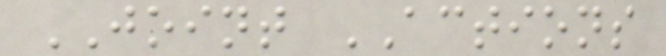JOINT ACTIONS
